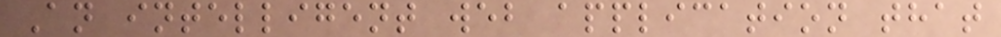An intelligent web application that
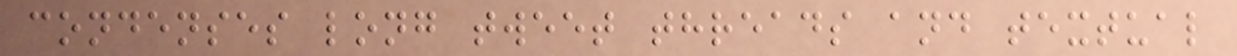condenses long tweet threads and textual
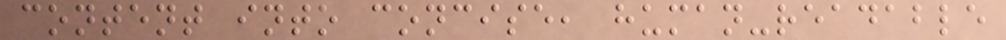content into concise, human-readable
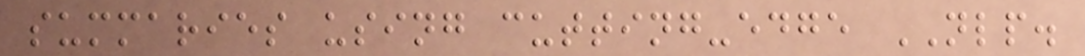summaries using cutting-edge NLP.
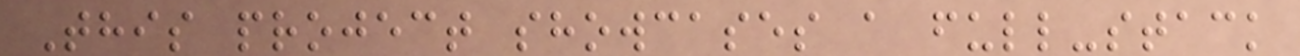This project showcases a full-stack
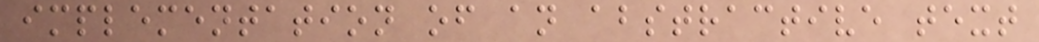implementation of an abstractive text
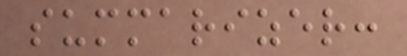summarizer:
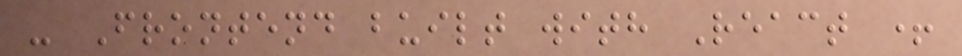- Frontend built with React +
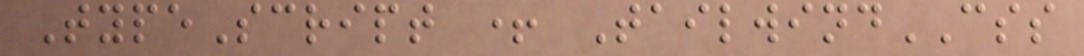TypeScript + TailwindCSS
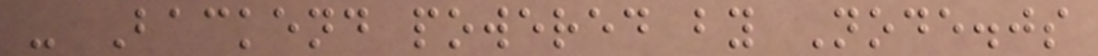- Backend powered by Node.js
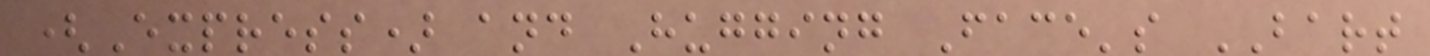(Express) and Hugging Face's BART
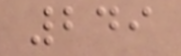249
